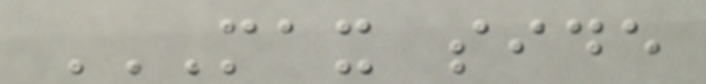MAX SIDE
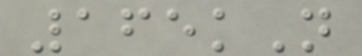165kN
